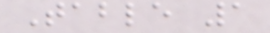Table 1
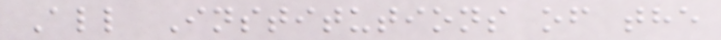All Institutions of the
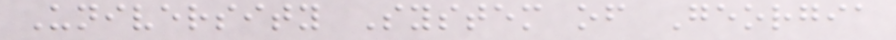University System of Georgia
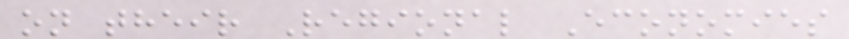on their Regional Economies
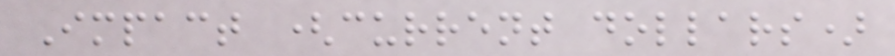Impact (current dollars)
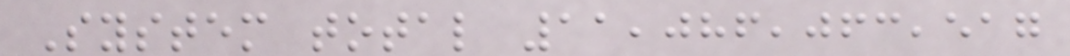System total 11,086,063,517
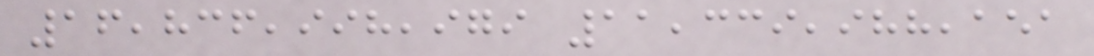16,836,998,979 11,339,988,151
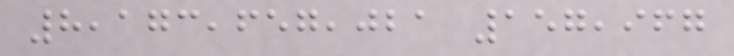8,173,657,021 157,967
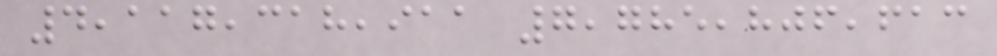4,117,318,911 7,785,806,613
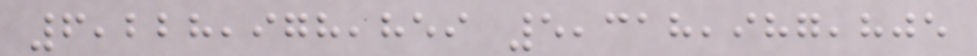6,228,978,859 5,318,987,805
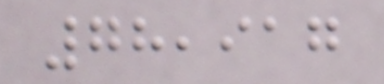78,917
